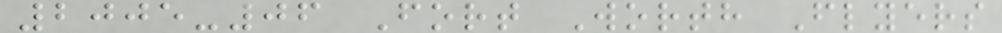2005-06 Fort Worth Flyers
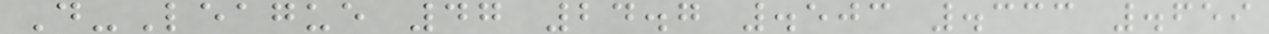D-League 47 24.7 .503 .333 .659
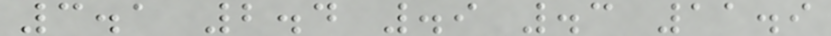3.1 2.4 .9 .3 11.9
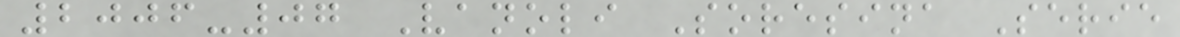2006-07 Vanoli Soresina Serie
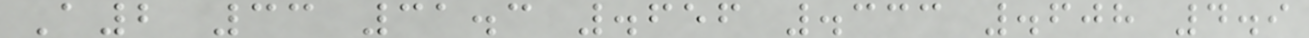A2 33 31.3 .656 .333 .608 4.9
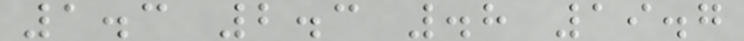1.3 2.3 .8 19.7
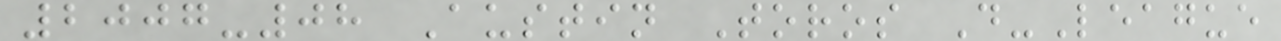2007-08 Austin Toros D-League
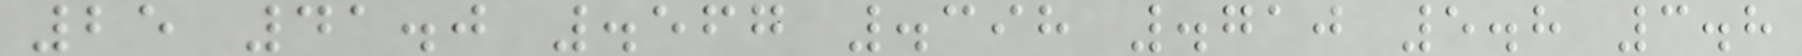25 41.0 .567 .398 .710 5.8 3.8
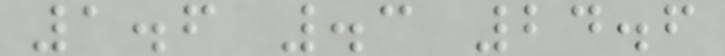1.6 .3 24.6
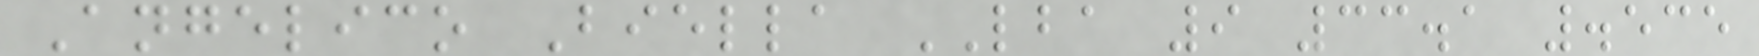Angelico Biella LBA 9 33.1 .535
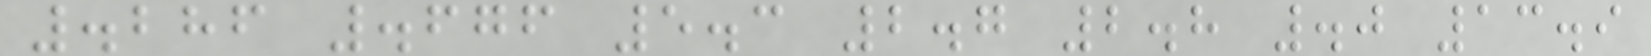.286 .676 5.3 2.7 2.8 .0 13.9
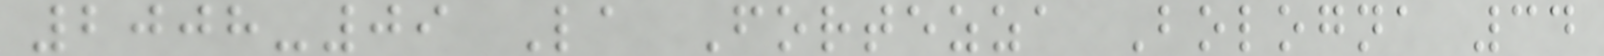2008-09 La Fortezza Bologna 34
